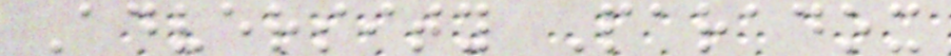Adversity Paradox
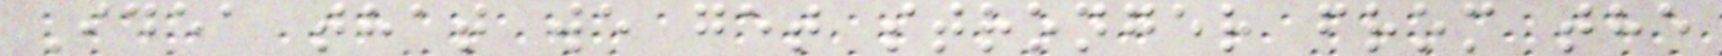Idea that we get stronger from the
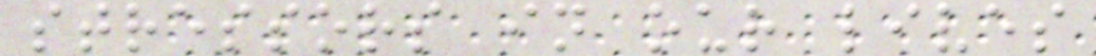stressors in our lives
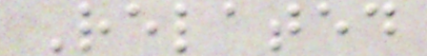Related
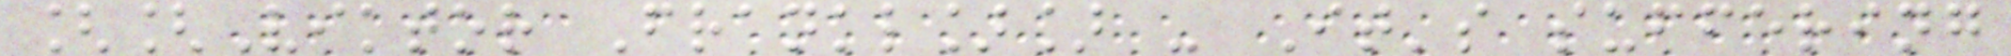[[Viktor Frankl]] - It's suffering
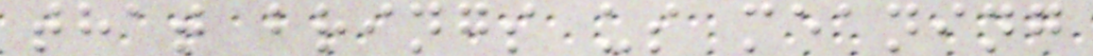that brings us meaning
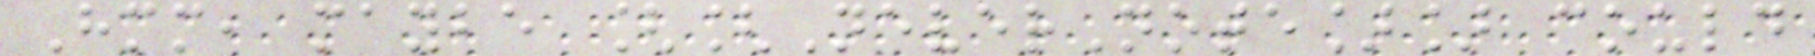Hmm, maybe [[NeverNote]] could
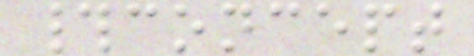#concept
